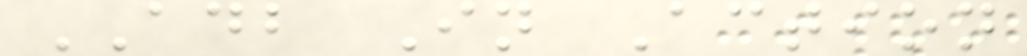ADB In Action
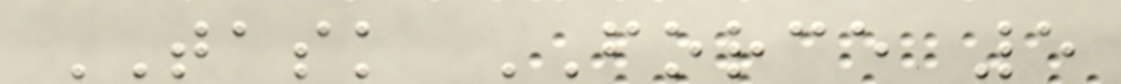TASK FORCE 5
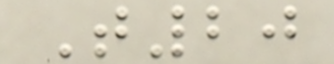T20
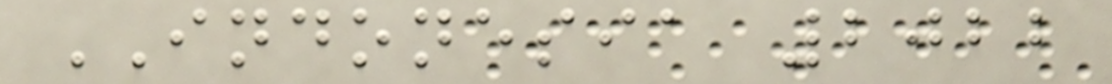INDONESIA 2022
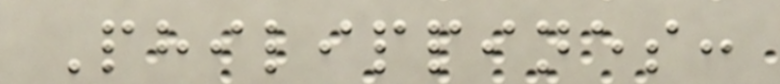Philippines:
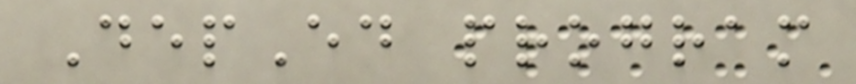DepEd program
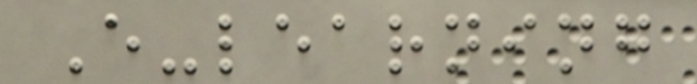E-learning
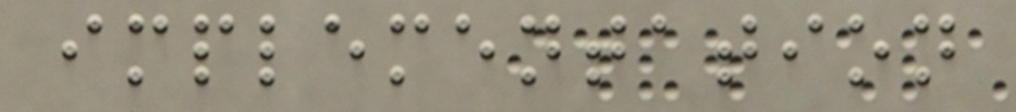implementation
